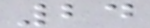24
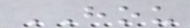HOU
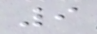9
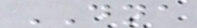DNA
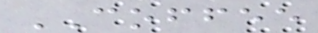COFFEE
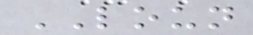LOUN
